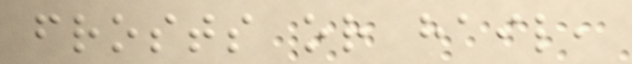frosts or hail,
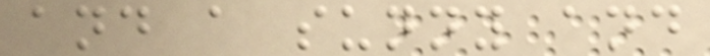and a sunny and
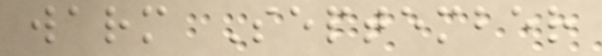warm September
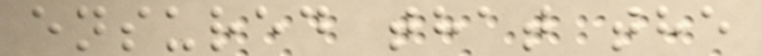ensured that the
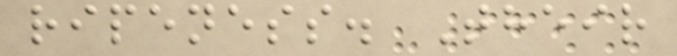ripeness. Their
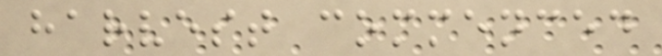harvest commenced
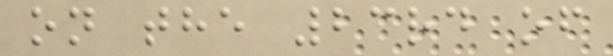on the 23rd of
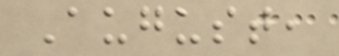August,
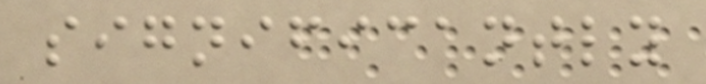significantly
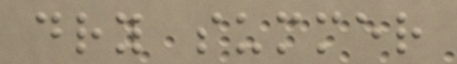dry summer
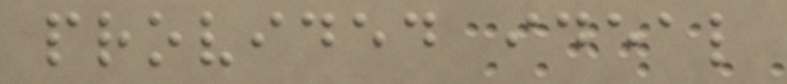provided ideal
